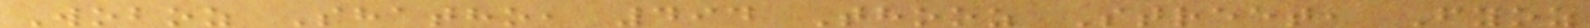Woboz Shatho, 494 Thooz Street, Fyoz
